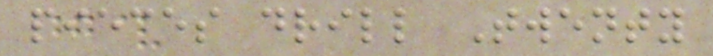pieces drill Twenty
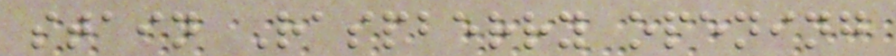stain Raspberry opening
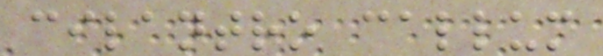cilantro callum
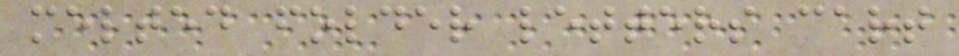melted folder letters cart
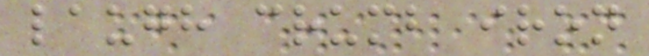laugh crumb iron
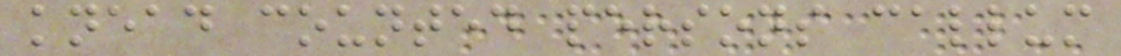knead counted persons callum
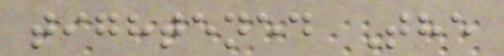tightened The
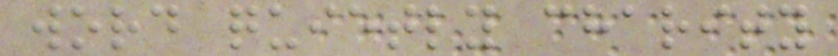word quietly charity
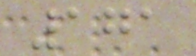171
